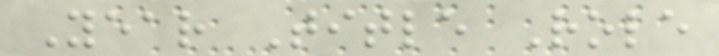Year Title Role
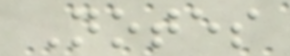Notes
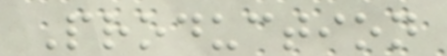Production
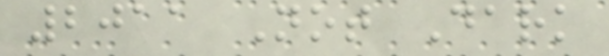2011 Not Dark
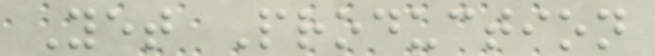Yet Production
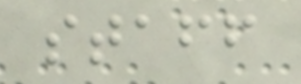staff
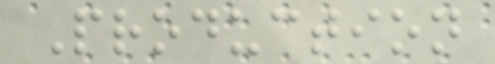Production
